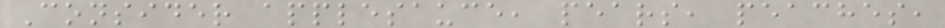Consider applesauce, pears, peaches,
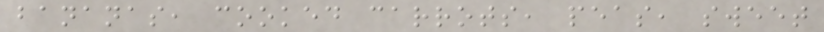bananas, cooked carrots, peas, sweet
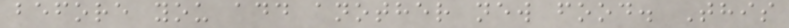before you add another new food. This
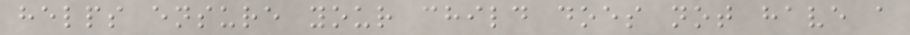helps ensure your child does not have a
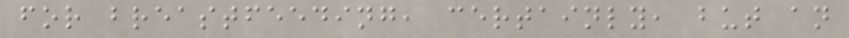for breastfeeding, certainly, but an
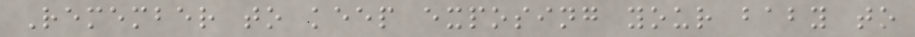Remember to keep exposing your baby to
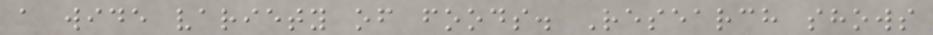a wide variety of foods. Research shows
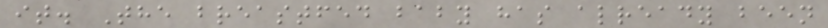it. The breastfed baby has already been
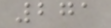271
